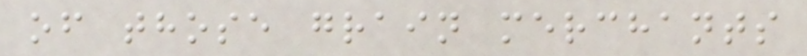of those grain merchants
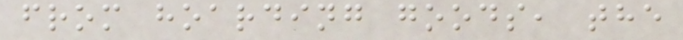from hoarding goods, the
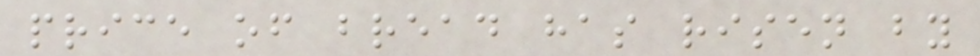price of bread has risen by
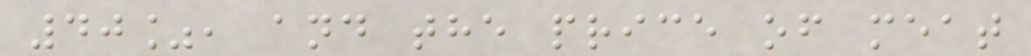40%, and the price of meat
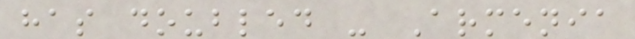has doubled - Armenia
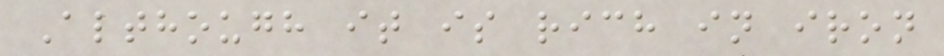Although it is rich in iron
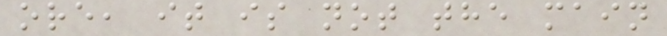ore, it is not the main
